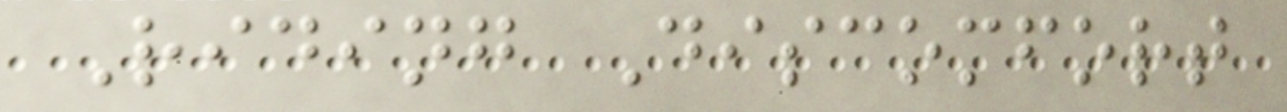Riding Discomfort
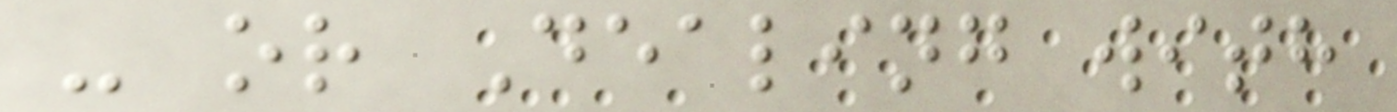- or Dealing with
